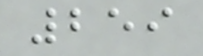259
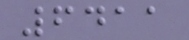6411
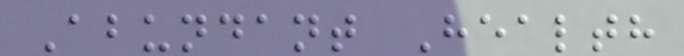Abundant Health
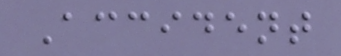Accident
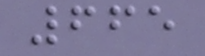665
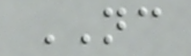NC
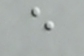e
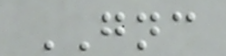GNC
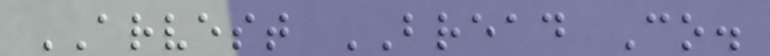ARVEST BREAD Co.
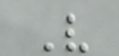V
